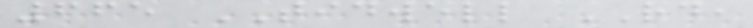665 TIDWELL RD,
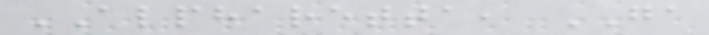ALPHARETTA, GA
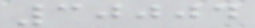30004
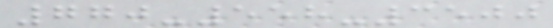770-558-3500
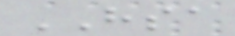HSA
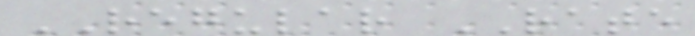REGULAR RATE
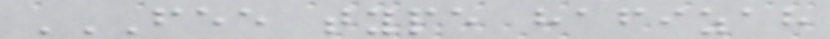FEE TYPE HAFIZAH
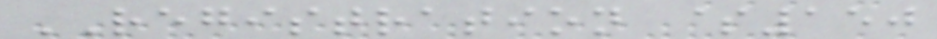REGISTRATION $150
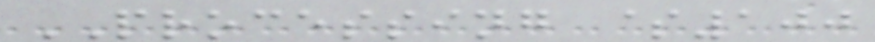PROCESSING $100
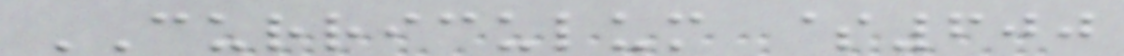CURRICULUM $600
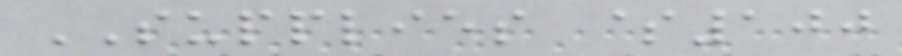SUPPLIES $100
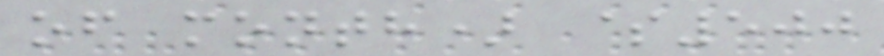of month) $500
